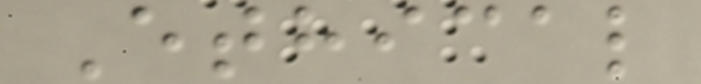Ethical
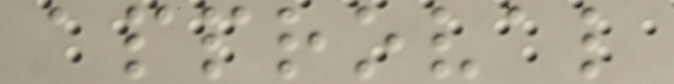approval
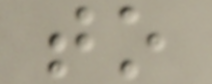to
